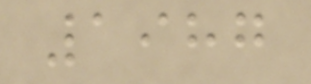1987
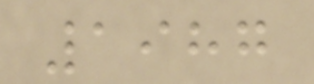1987
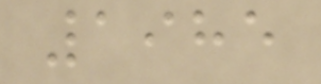1985
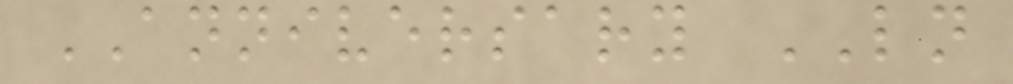ANNIVERSARY LN
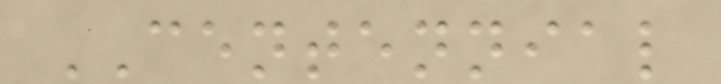CENTENNIAL
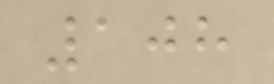108
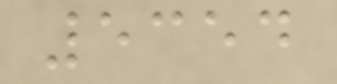5354
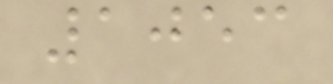1053
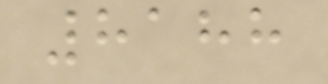8188
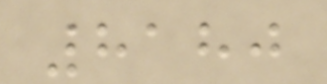8180
